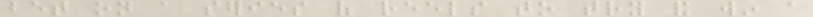bet on a series of reels to try and win a
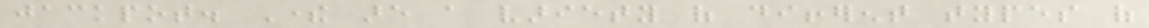jackpot. There are a variety of different types of
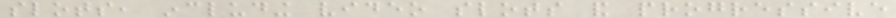slots, including video slots and progressive
